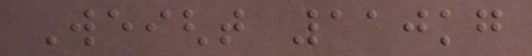Weight 110kg
